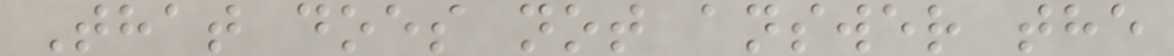That does not answer the
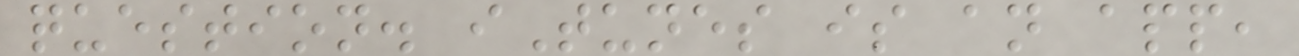question. iTunes is an app,
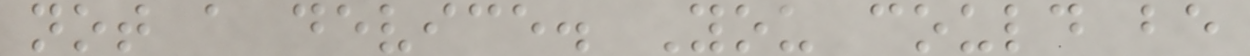not a device. You could be
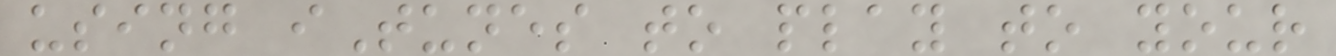using iTunes to play to your
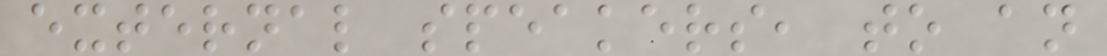external speakers, to an
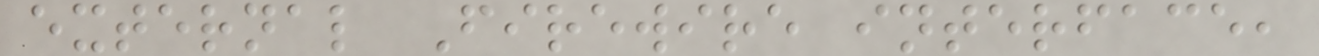external Firewire interface,
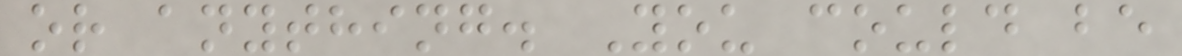or anything. You could be
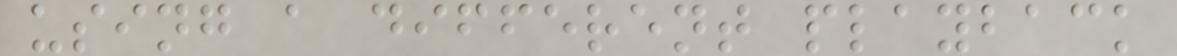using a different playback
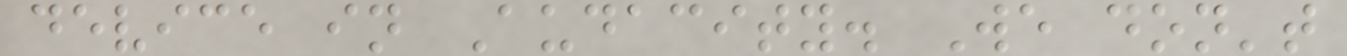device in Audacity. We don't
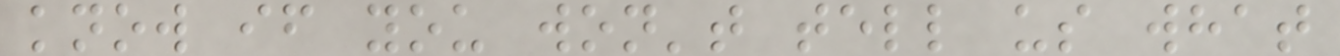know if you won't tell us what
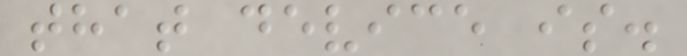that device is.
